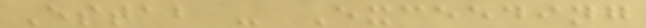Estab - Exceeding
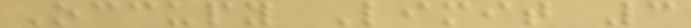Occupy Limit 3
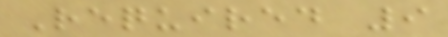Required 9
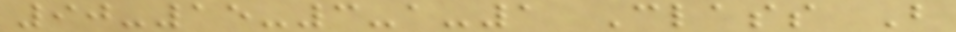90-15-3-a-1 Class B
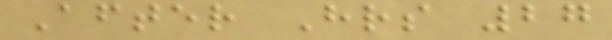After Hrs 27
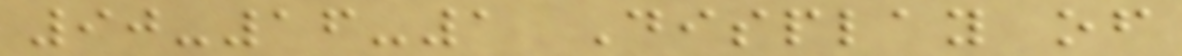90-16-1 Display of
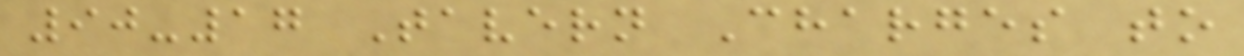90-17 Tavern Charges to
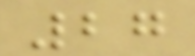27
